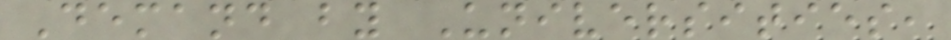Demand by Universities,
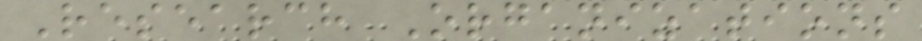Research Organizations
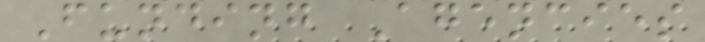Funding Agencies
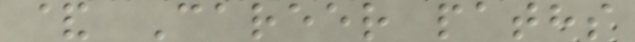& Career paths
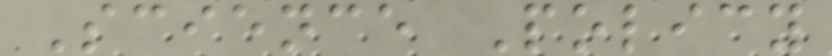Science Policy
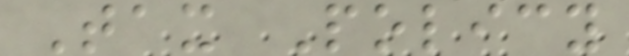Tax Policy
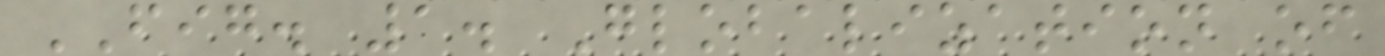FIG. 1. Globalization of
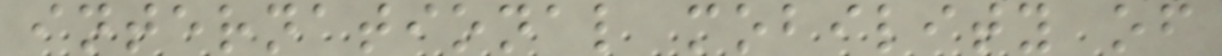international mobility of
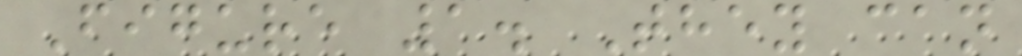Figure 1. They can
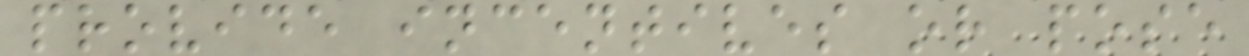provide incentives or pose
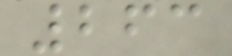263
